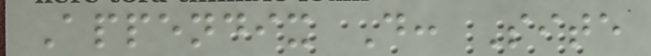Appendix D: Site
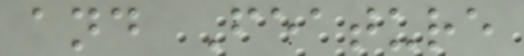and Feature
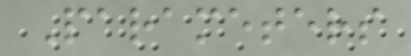Parameters
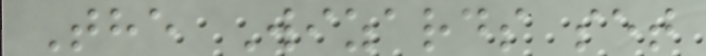The Wizards set
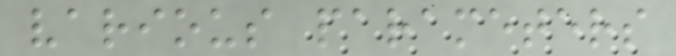various parameters
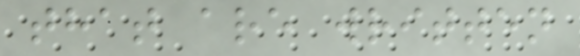that are written
